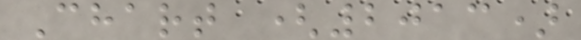Chart (2013)
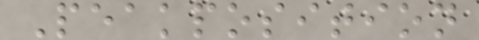Peakposition
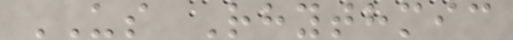US Rhythmic
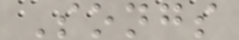Songs
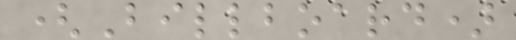(Billboard)
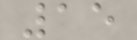15
